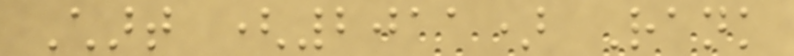Chart (2011) Rank
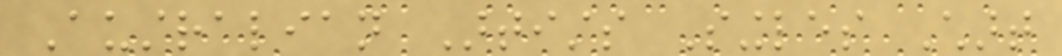Australian Artists Singles Chart
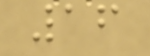16
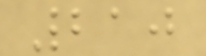210
